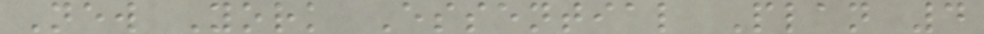New York Essential Plan 4
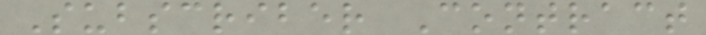Subscriber Contract
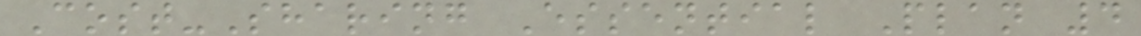Cost-Sharing Essential Plan 4
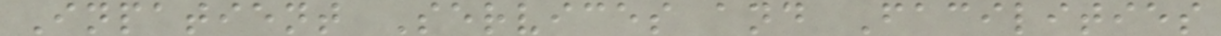Inpatient Services and Facilities
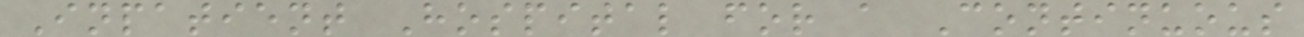Inpatient Hospital for a Continuous
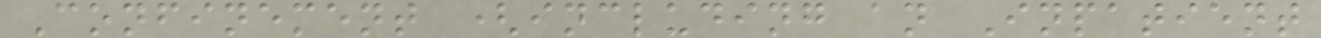Confinement (including an Inpatient
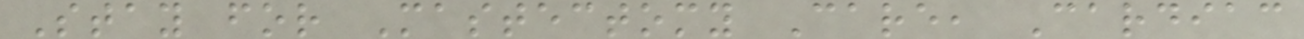Stay for Mastectomy Care, Cardiac
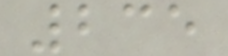235
